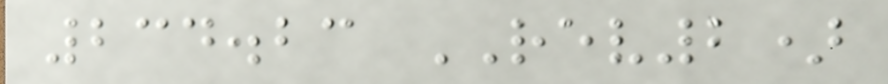234.23 REV2)
